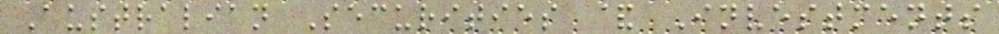Australian Securities & Investments
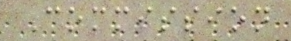Commission
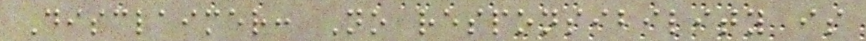Disclaimer: No responsibility is
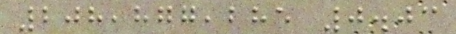208,877,285 0.03
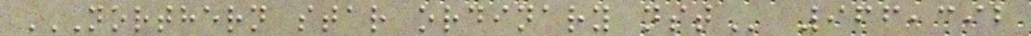NORTHERN STAR ORDINARY NST 966,392
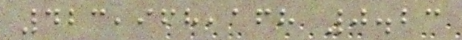423,968,168 0.23
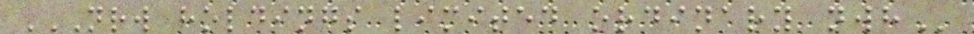NRW HOLDINGS LIMITED ORDINARY NWH
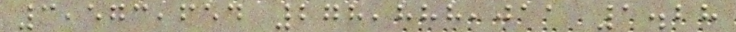3,573,654 278,888,011 1.28
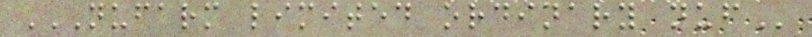NUFARM LIMITED ORDINARY NUF
